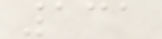131
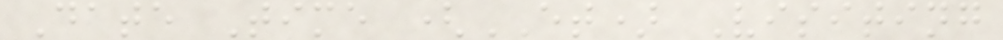Date Time (ET) Visiting
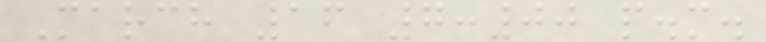March 16 7:00 p.m.
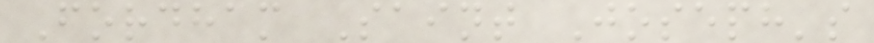Fordham Saint Joseph's
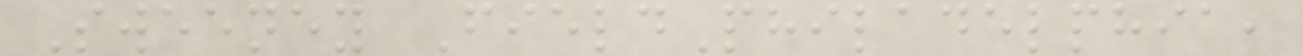Sweeney FieldPhiladelphia,
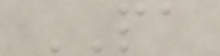PA
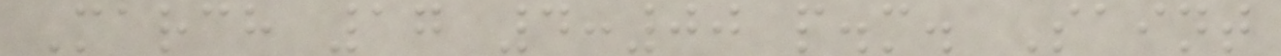March 17 4:00 p.m. Saint
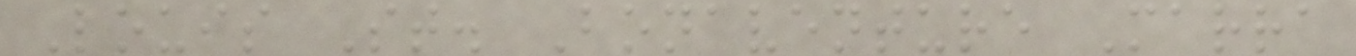Louis St. Bonaventure Marra
